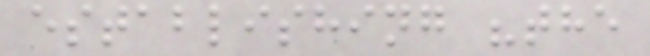establishing "the
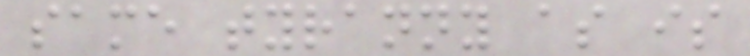same tyranny as is
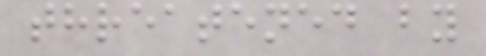threatened by
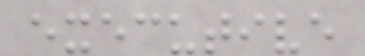executive
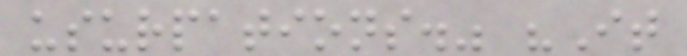usurpations." "It
